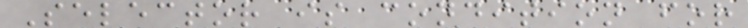Selector is condition for
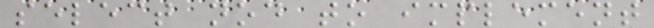select nod to implement
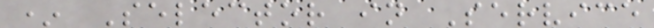* Selector in Service
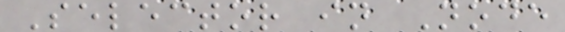Selector in Node
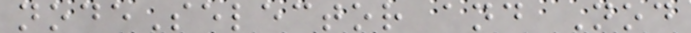nodeSelector and Nod
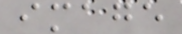image
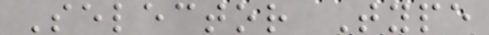Selector Type
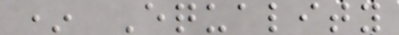* Equality
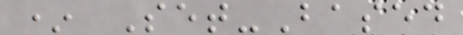* Set-Based
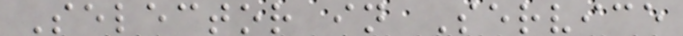Selector in Service
